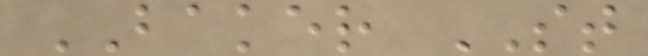BAKER ST
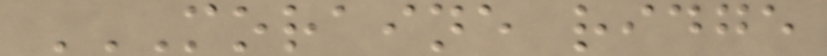MORAINE RIDGE
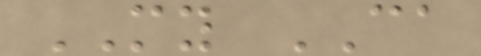MY CA
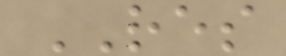RES
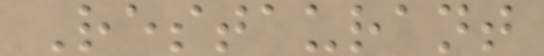Restaurant
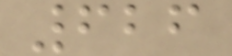626
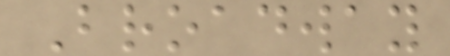Broadway
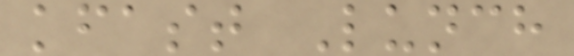kfast Lunch
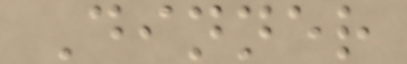Dinner
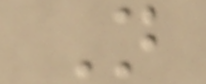N
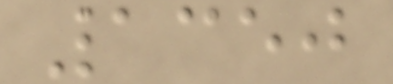1350
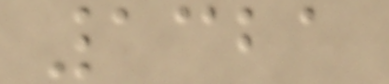1321
